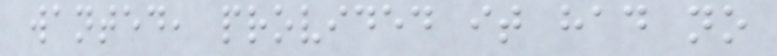wanted, provided it had no
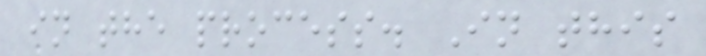in the process. In this
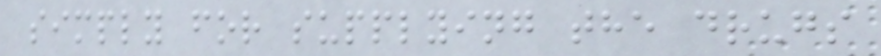simply for supplying the drugs
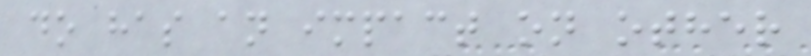do has an impact on other
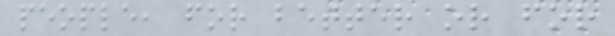people, for better or for
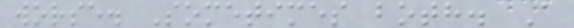worse. Sometimes both. A
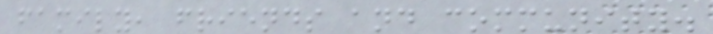family, friends and community.
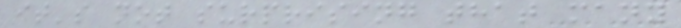it's not surprising that many
